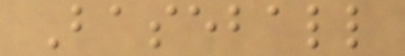Baseball
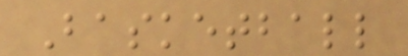Basketball
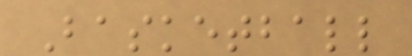Basketball
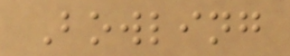Bowling
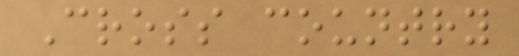Cross country
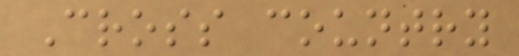Cross country
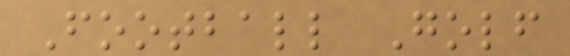Football Golf
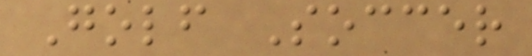Golf Soccer
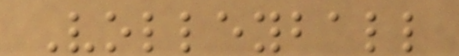Volleyball
